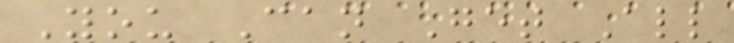You Can Get All
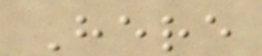Here
